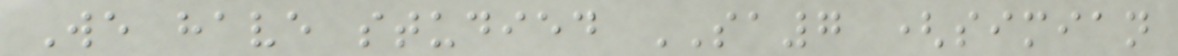We have studied SA7 (simian
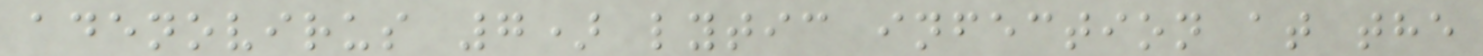adenovirus 7) lytic infection at the
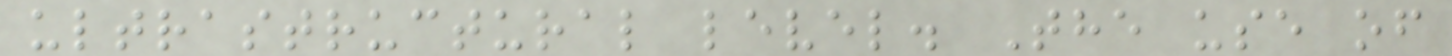ultrastructural level. The use of
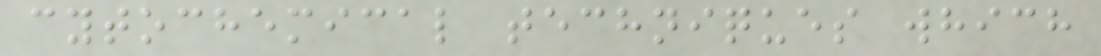cytochemical techniques which
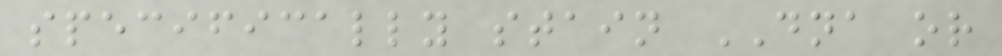specifically stain DNA or
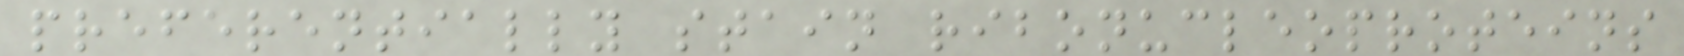preferentially stain ribonucleoproteins
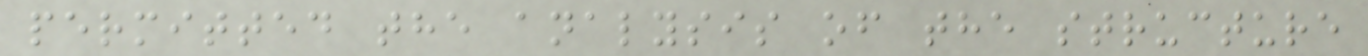permitted the analysis of the structure
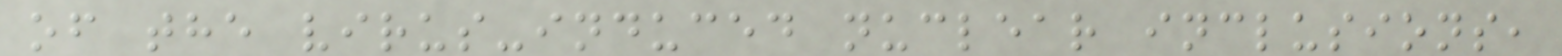of the virus-induced nuclear inclusions,
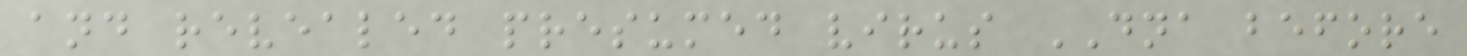and revealed presumed virus DNA before
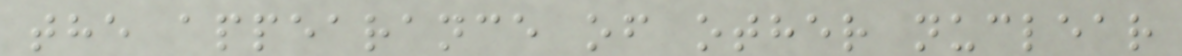the appearance of other nuclear
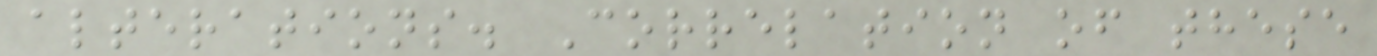alterations. Correlation of these
